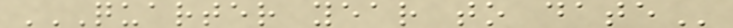QUARTER YEAR TO DATE
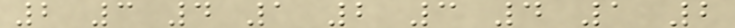2 3 4 1 2 3 4 1 2
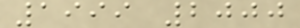1999 2000
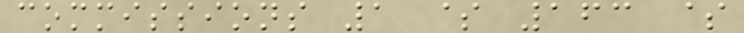commissions 1 $ 163 $
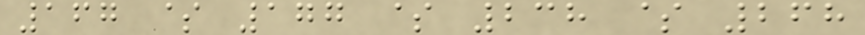167 $ 177 $ 238 $ 268
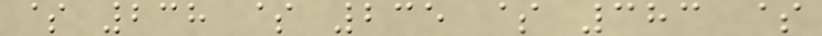$ 238 $ 235 $ 383 $
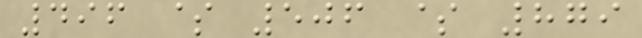496 $ 506 $ 879
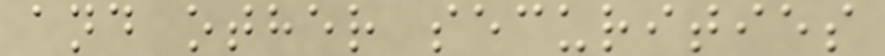and other securities
